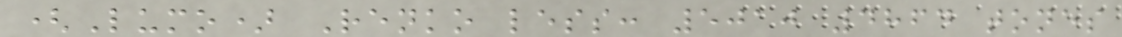(Lumo) Renko less: 5010 4864 tones
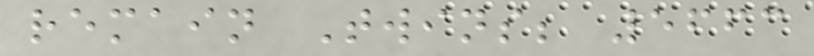remain Twins; 5663
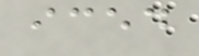iced
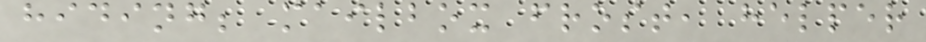hiding; mailbox frost, helper
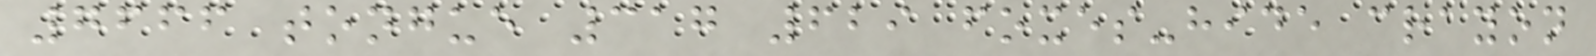7666 tongue 317 629 foxes-hide crayon
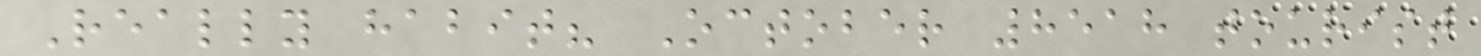Really habit? October 8518 tourist
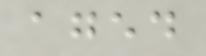aged
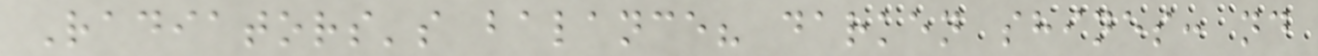Radiators's balance? darken shines: nd
